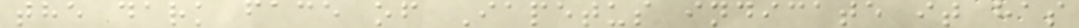the dark face of Iapetus indicate it has
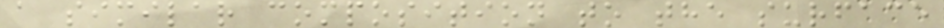a similar composition to the surface
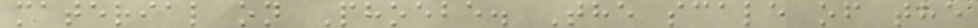material on Phoebe. The scale of the
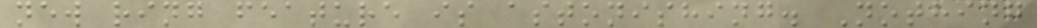new ring feature is astonishing. Nothing
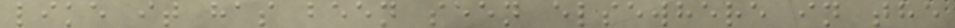like it has been seen elsewhere in the
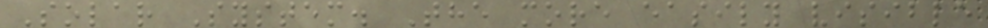Solar System. The more easily visible
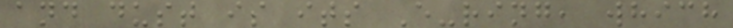and dust is its E-ring, which
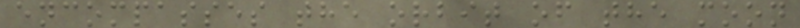encompasses the orbit of the moon
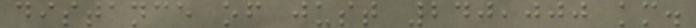distance of just 240,000 km.
